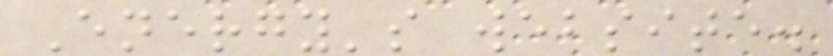Energy's website.
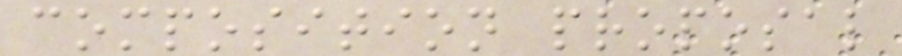composition proposal
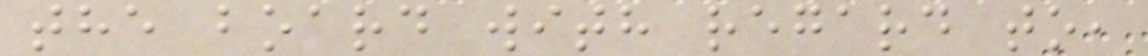the board with regard to,
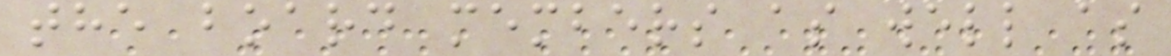the board members as well as
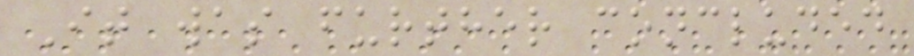It was further concluded
